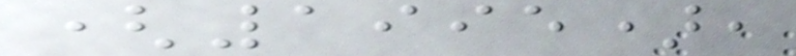(1995),
